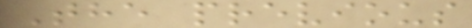The previous
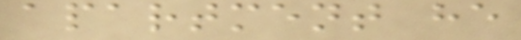apartment he
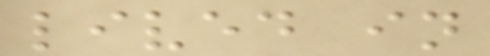lived in
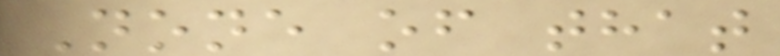None of that
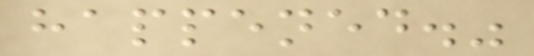happened."
